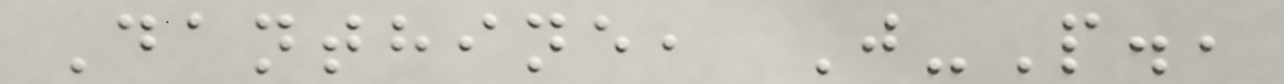Danthine, J-P.,
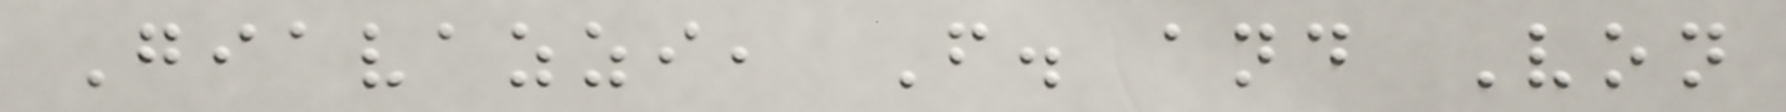Giavazzi, F. and Von
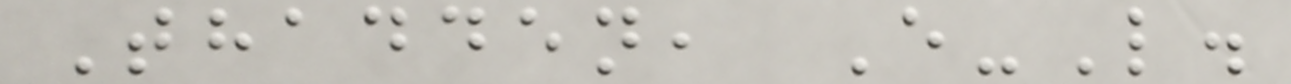Thadden, E-L.
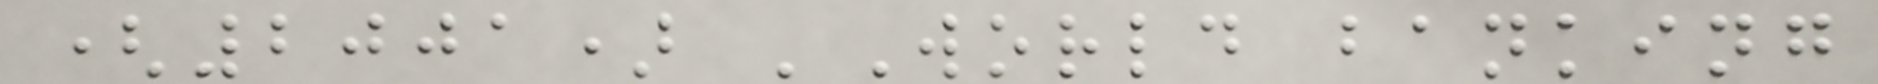(2001) 'World banking
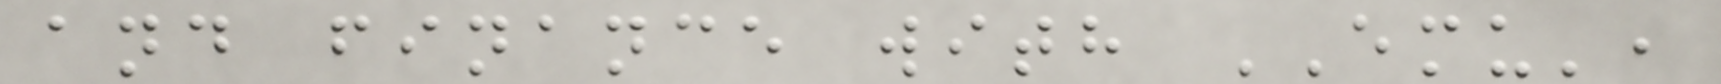and finance with EMU',
